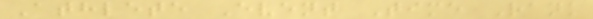Athlete Event Time Rank
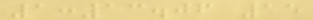1:13.06 15
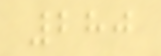280
